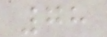78
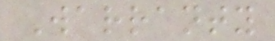Warranty
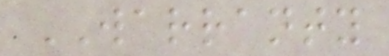WARRANTY
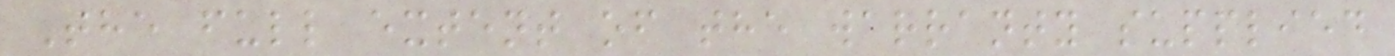The full extent of the warranty supplied
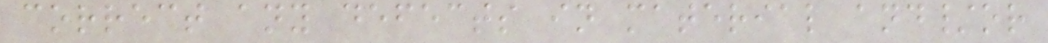correct any defects in material and/or
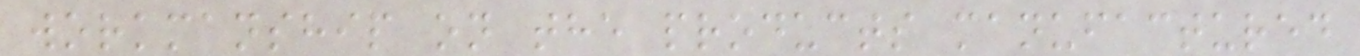workmanship on the products manufactured
